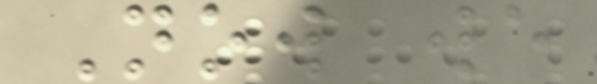Now we
